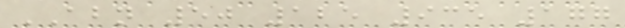ABN 50 125 935 177
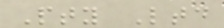Pty Ltd
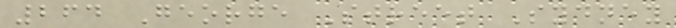264 George Street Sydney
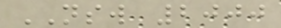NSW 2000
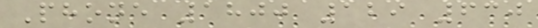Phone 1800 129 630
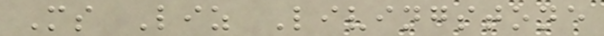Ms Liz Livingstone
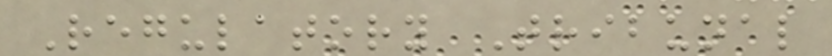Regulatory Tribunal
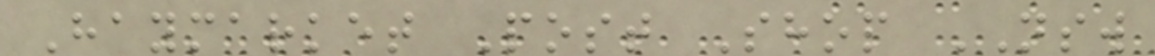Haymarket Post Shop NSW
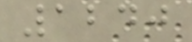1240
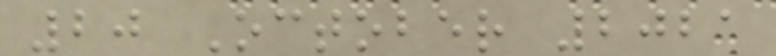20 October 2021
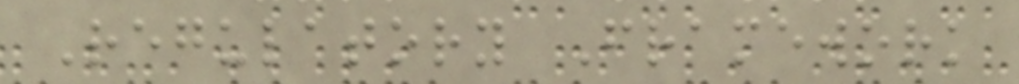Regulatory Framework
